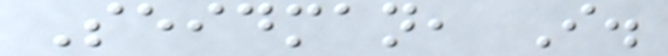Seidman, I.
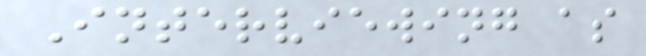Interviewing as
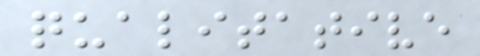qualitative
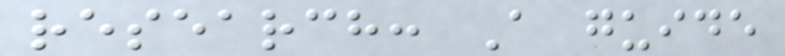research: A guide
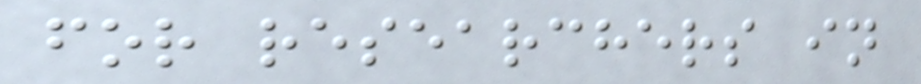for researchers in
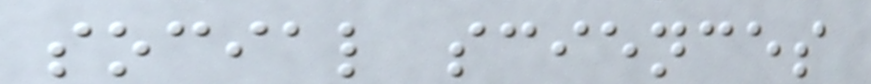social sciences
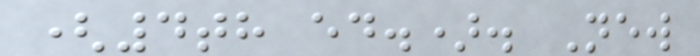(4th ed.). New
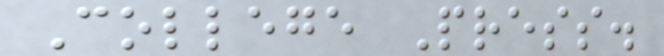College Press.
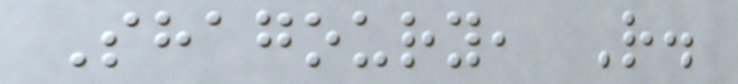Shagoury, R.
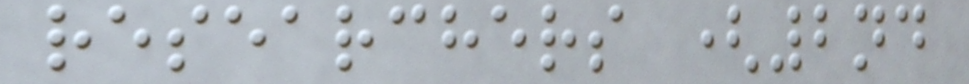researchers (2nd
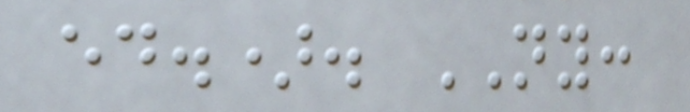ed.). NY:
